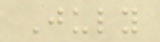July
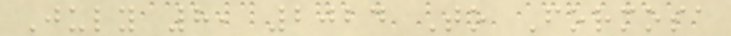July 8, 2024 To Formosa
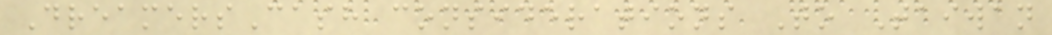DreamersCash considerations To Taiwan
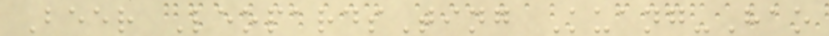Beer LeopardsTing Kuang-Hao
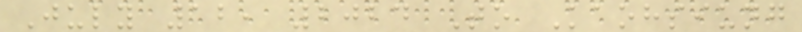July 12, 2024 To Kaohsiung
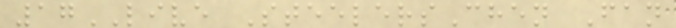17LIVE SteelersChen Fan
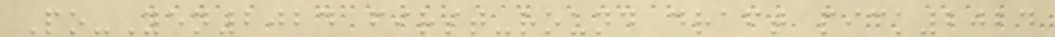Po-Yen2024 first-round draft pick2024
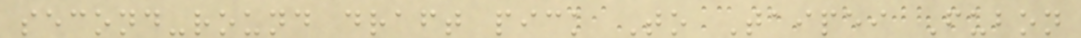second-round draft pick To Taipei Fubon
